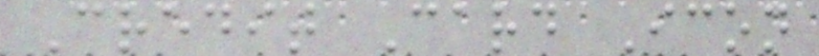Credit Card Icon
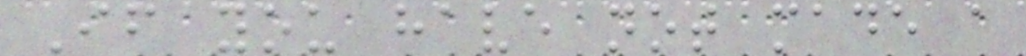If you have not made a
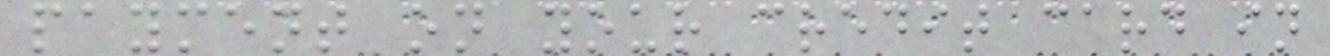payment on your credit card in
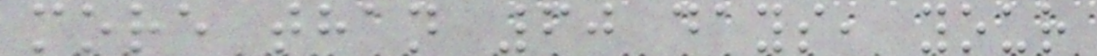more than 60 days, your
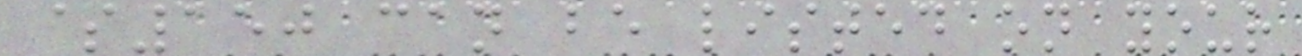$150 can be listed on your
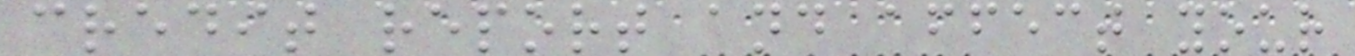credit report and affect your
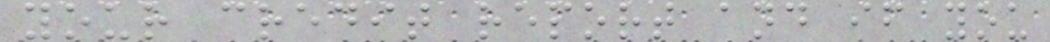your credit report and if you
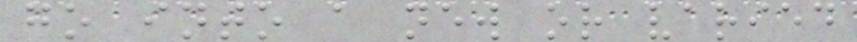go into a new or varied
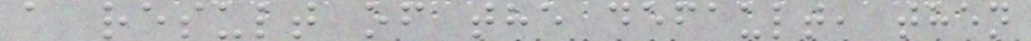a result of the default, then
